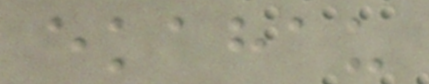ekahau
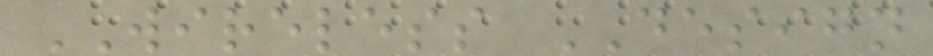WIRELESS DESIGN
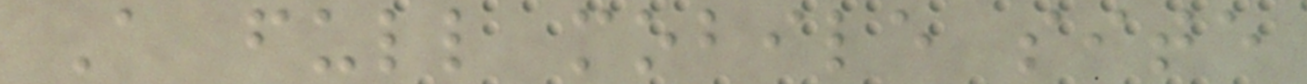A full mobile site
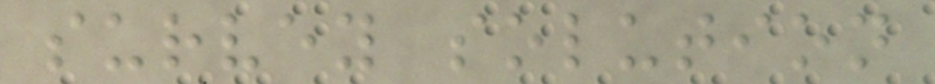survey solution
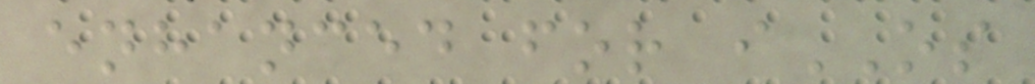enhanced for iOS
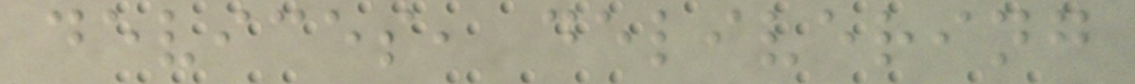devices, delivering
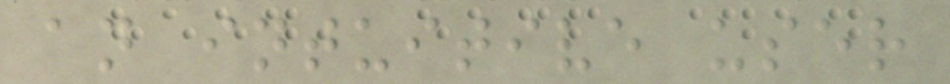an intuitive user
